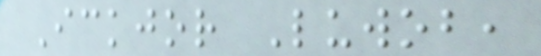Ickjor Luwob,
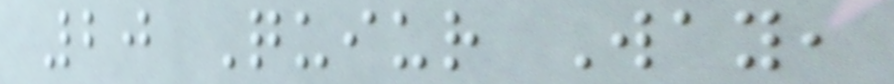20 Quiur Way,
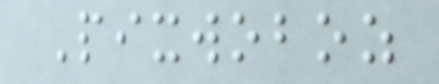Pixwoboz
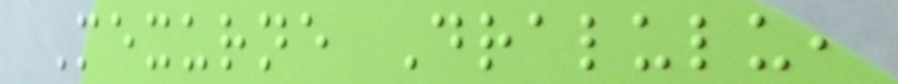Mexurne Dralulu,
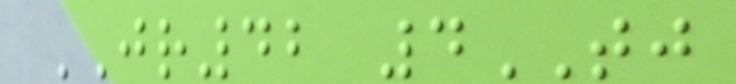JR42 4TJ
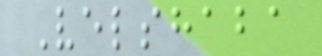Velshaba
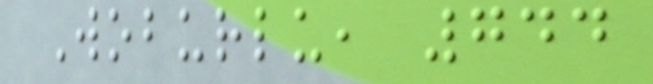Woburlu, 744
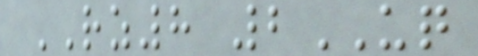RZ8 2UQ
